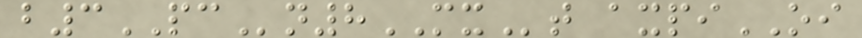b3PCn8MXt axpiOI
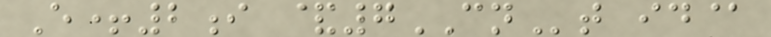E+2i &7CNt id@
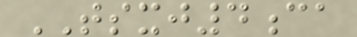TSXJ4ca
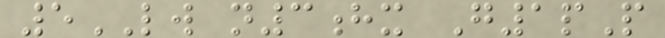5LW n3hx G1pP
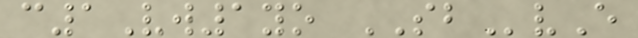c1Vw1yo SBvE
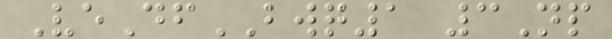VeDfBWQ1 3Np
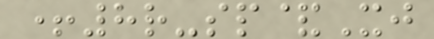+8r-sp&Xj
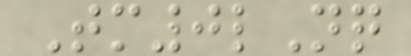Tm0lNq
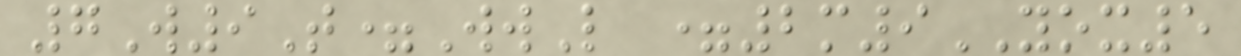7W9T=WwL =2m9YOX5
